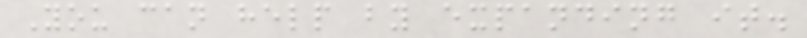You can help by expanding it.
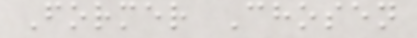Former Chosen
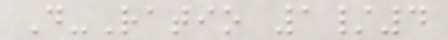D-Ratio 1/4
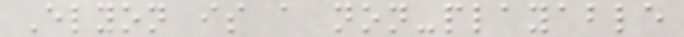Elyon is a non-playable
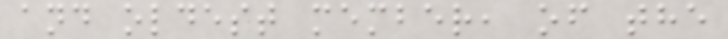and oldest member, of the
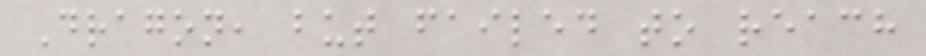Dragon, but failed to reach
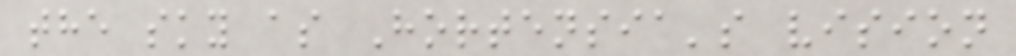the sky as Hortensia's vision
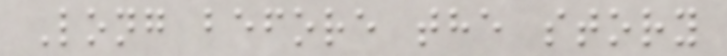Long before the story
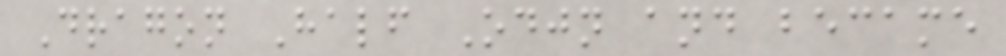Dragon Half Odjn and became
